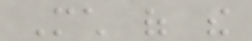Much of the
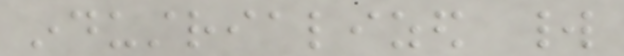industrialized world
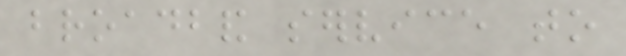broadband service to
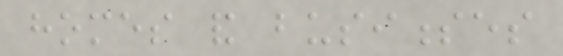homes and businesses
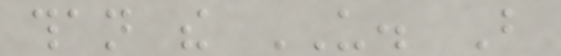than the US. But
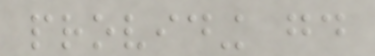providing good
